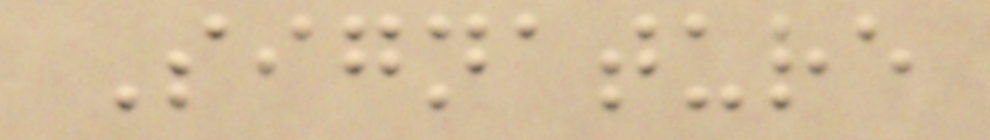Signature
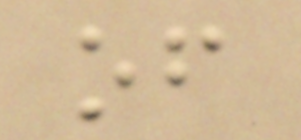of
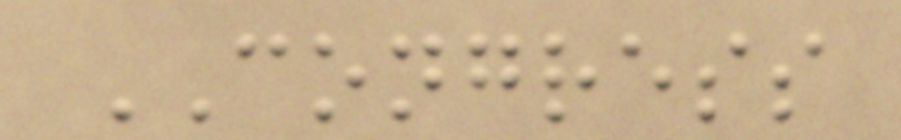CONGRESS
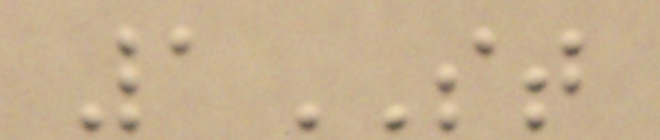1ST
